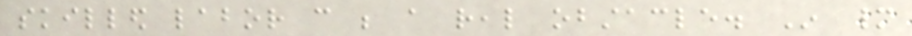skilled labor can be a real obstacle. In many
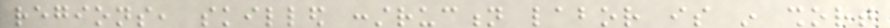regions, skilled construction labor is in short
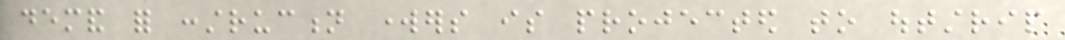demand for construction workers is projected to outstrip
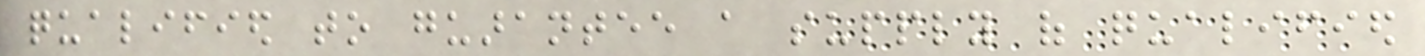qualified to guarantee a supply of qualified
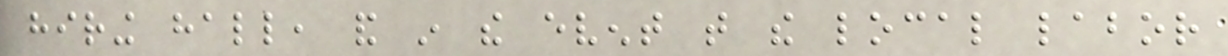hiring hall, and in the event that the local labor
